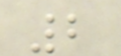2
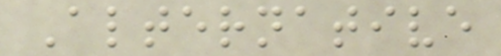Alternative
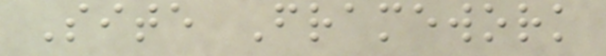Site Framework
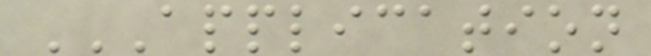APPLICATION
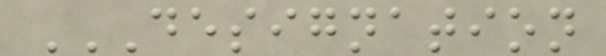DESIGNATION
